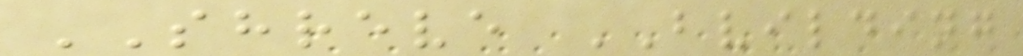SHREVE BVILDING
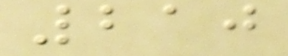210
